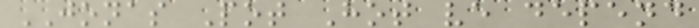JONAS Pot Hot ve depend
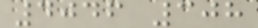4046 308
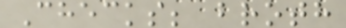Checks; broth
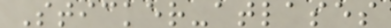Sticker-atlases
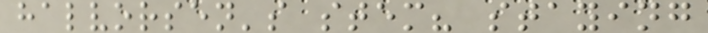halvorsen's stem? staying
